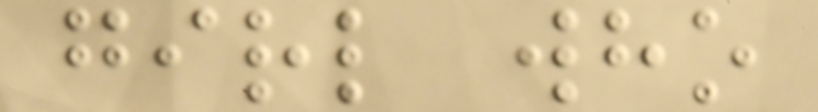girl who
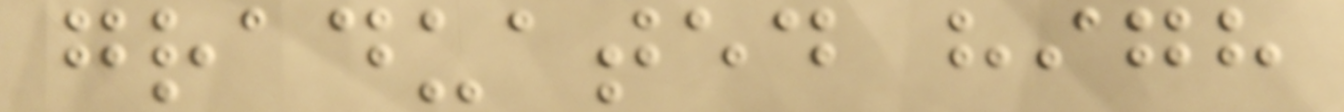graduated high
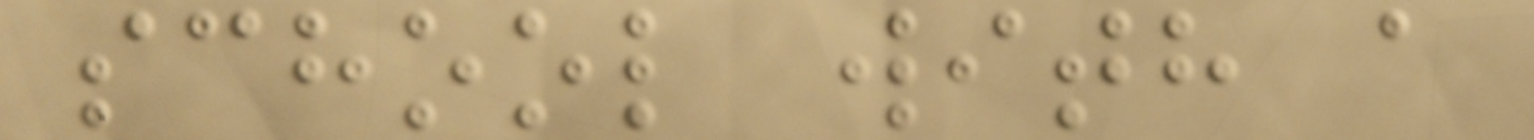school with a
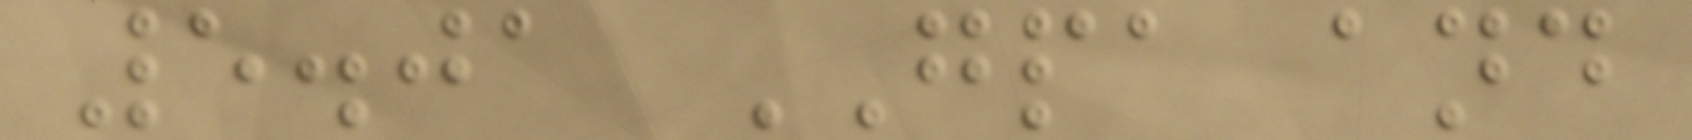5.01 GPA and
